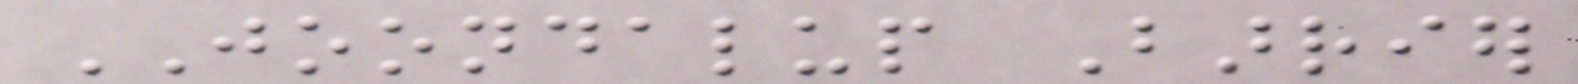JOONDALUP Barrier
